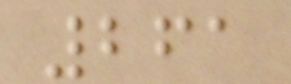261
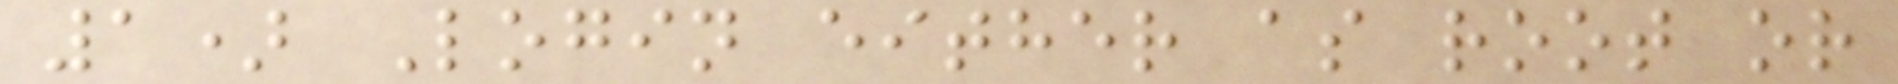1) Login either as root or
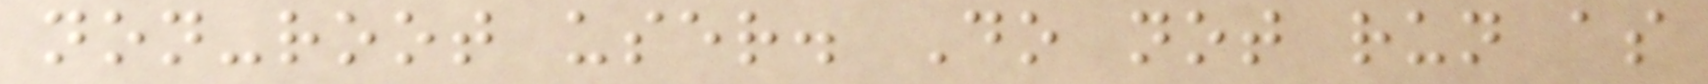non-root user. Do not run as
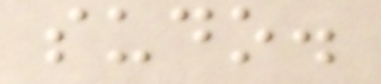sudo.
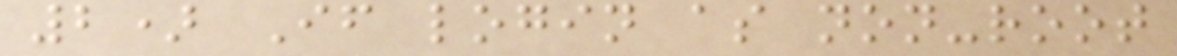2) If login as non-root
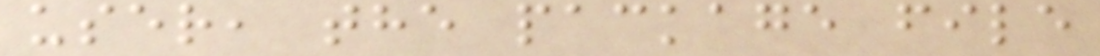user, the package file
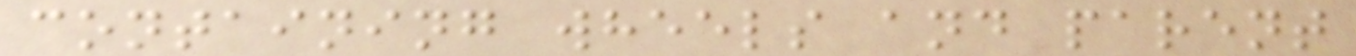containing wheels and parent
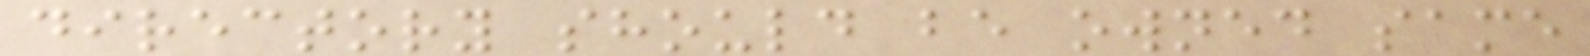directory should be owned same
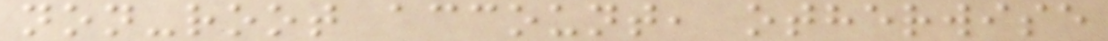non-root account, otherwise
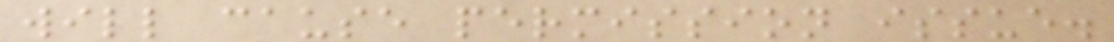will cause permission issue.
